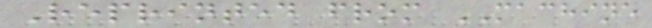Reprinted from MACHINE
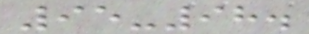95-98.
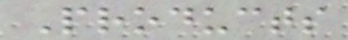Products
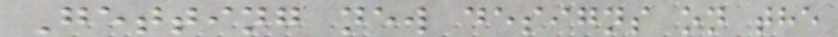Getting new designs on the
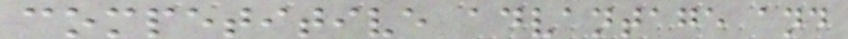competitive advantage and
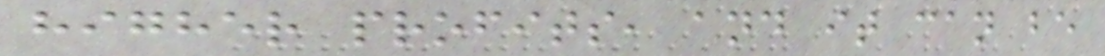higher profits, and it can be
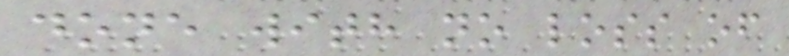done with no loss of
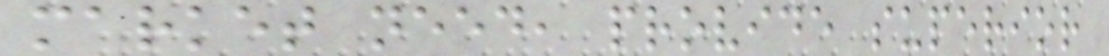market need, provide superior
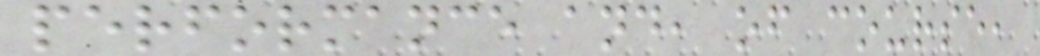performance and, of course,
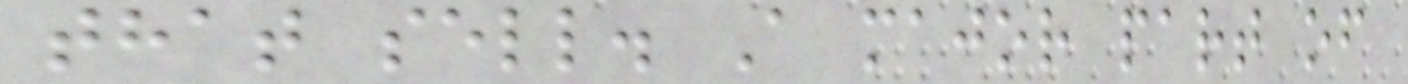that sell. A major part of
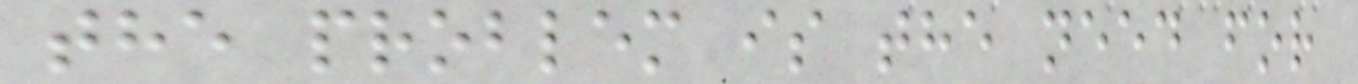the problem is the need for
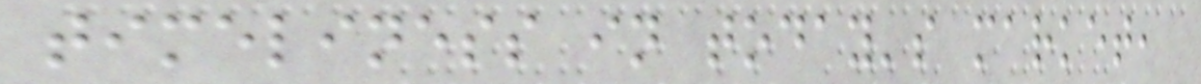timeliness in today's market,
